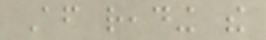After reading the
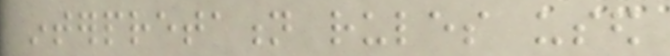interpretation rules used
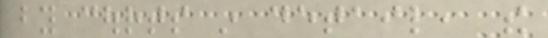by courts in detail, the
